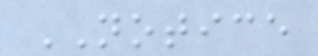NOTICE
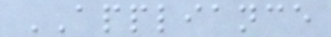APPLIANCE
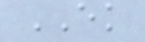EK
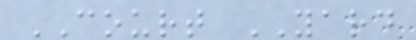COURT YARD
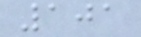101
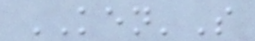KEN'S
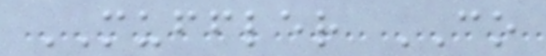MUFFLER CO
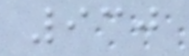930
